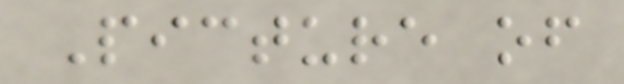Picture of
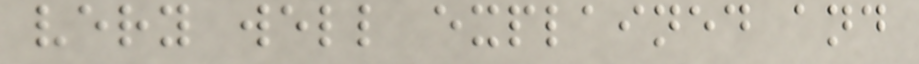very well explained and
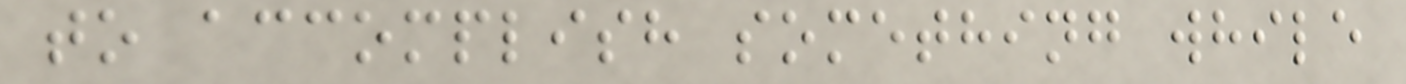to accomplish something while
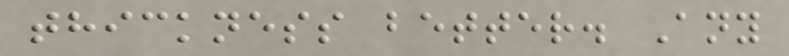thickness better. Any
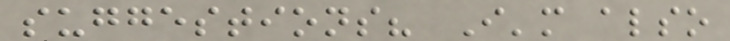suggestions? I'm also
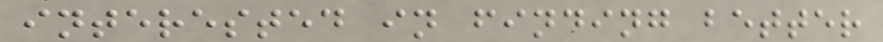interested in finding better
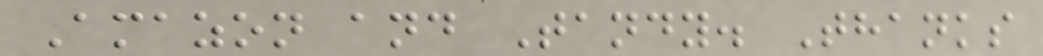Amazon and Tandy. Thanks
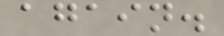again.
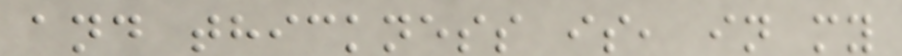and thickness is, in my
